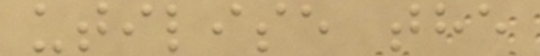utilise the
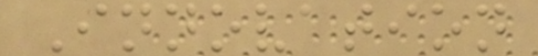Innovation
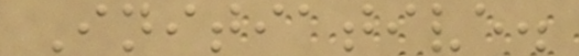Initiative.
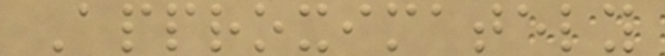Approximately
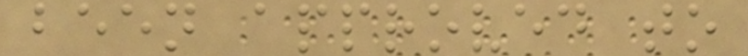been approved to
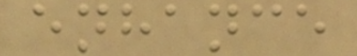enhance
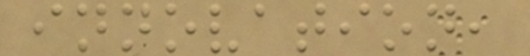innovation,
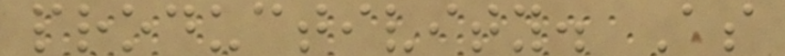productivity. As
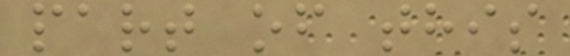part of this
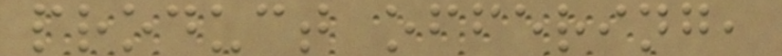product offering,
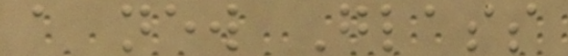a new Glass
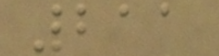211
